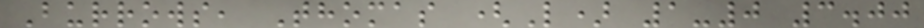Burrows, Thomas (L) 1-0 3.00
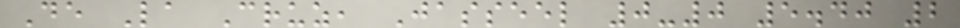De La Cruz, Jasseel 0-0 5.40 2
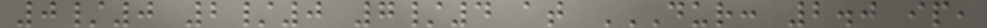0/0 2/0 7/4 at DUR: 2.0 IP,
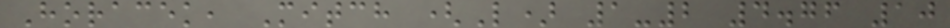Horacek, Mitch (L) 1-2 4.76 10
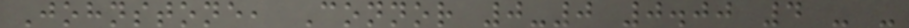Johnstone, Connor 0-0 0.00 4 - -
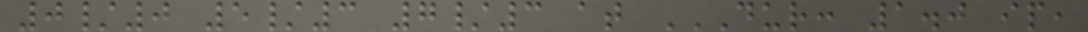0/0 5/3 7/3 at DUR: 1.0 IP,
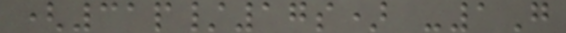(31p/17s) -1G
